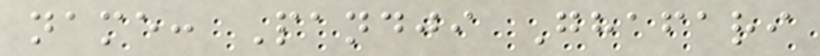name: Pandji Ghafari
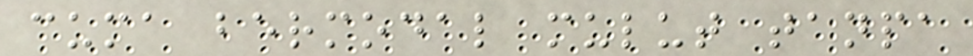cuma bermodal mulut tanpa
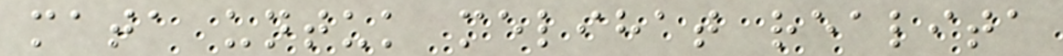mata untuk melihat realita
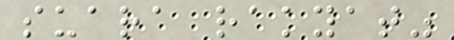suara rakyat"
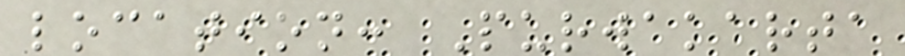location: Purwakarta
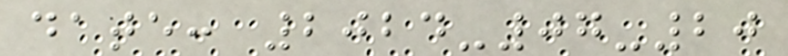date: 2024-07-20
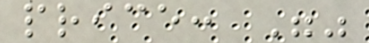price: ""
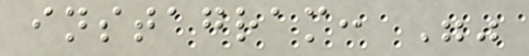instagram: ""
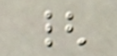{
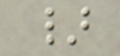}
